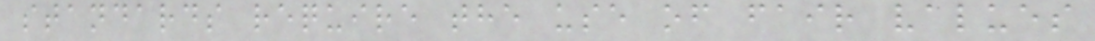standards require the use of fair values
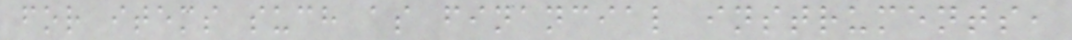for items such as financial instruments,
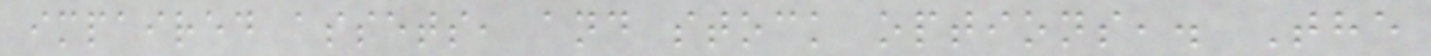impaired assets, and stock options,. The
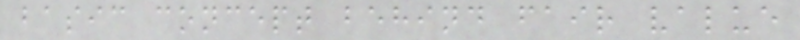basic concept behind fair value
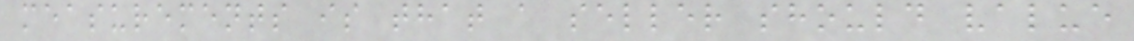measurements is that a seller should value
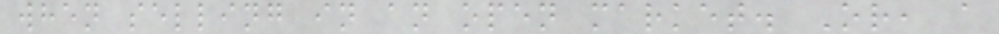when selling in an open market. Or, a
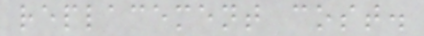replacement cost.
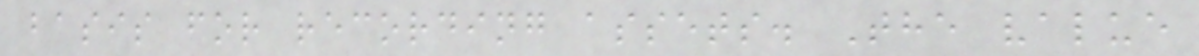basis for recording assets. The value
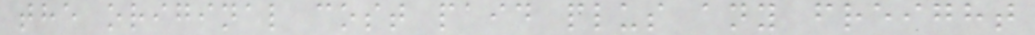the original cost paid plus any freight
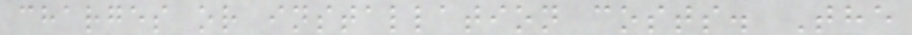charges or installation costs. The
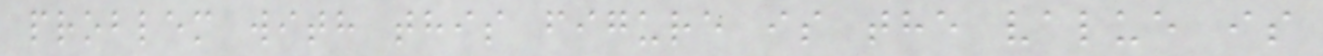problem with this figure is the value is
